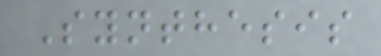Synthesis
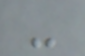-
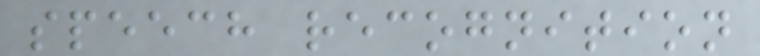speech recognition
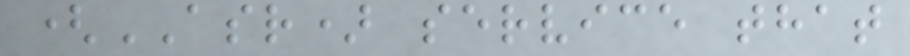(ASR) service that
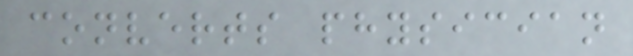converts physician
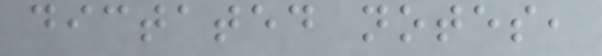dictated notes,
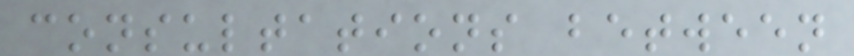consultations between
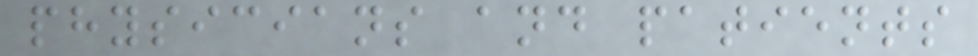physicians and patients
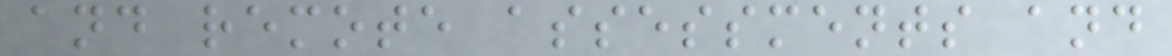and remote assessments and
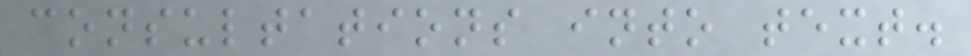consultations into text.
